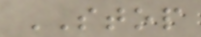STOP
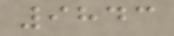9843
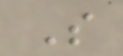S
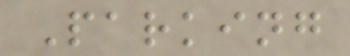Parking
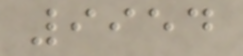9954
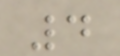4
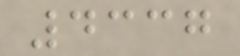4337
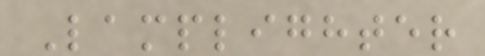Lamplighter
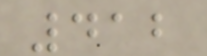412
